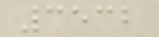3532
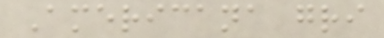Americana gri
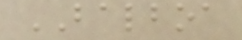BALBOA
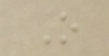O
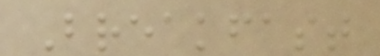Breakfast
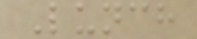Lunch
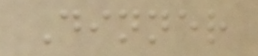Dinner
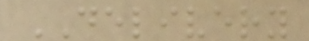DELIVERY
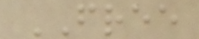FREE
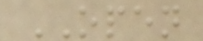OPEN
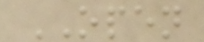OPEN
